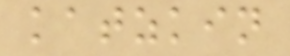katzkin
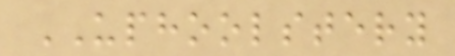UPHOOLSTERY
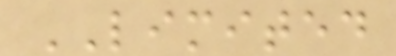LIMITED
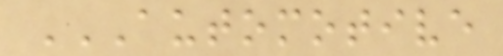AUTOMOTIVE
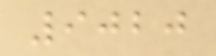9020
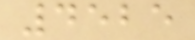4525
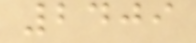2409
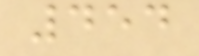454
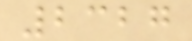2327
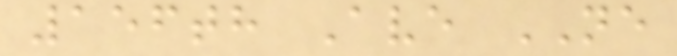156th Ave NE
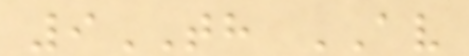9TH AV
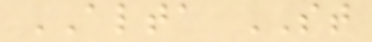ALTA ST
